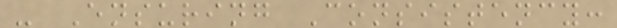- Ensuring Consistency:
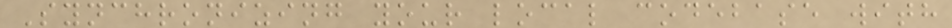Synchronizing your local codebase with
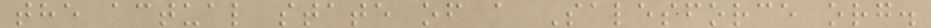the actual state of a Salesforce org.
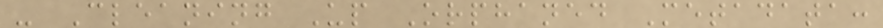- Cleaning Up Orphaned Metadata:
